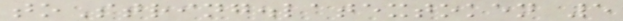toString.latextoken 5
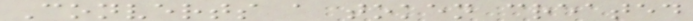Converts a token created
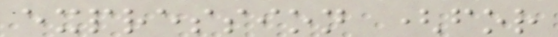expression (for
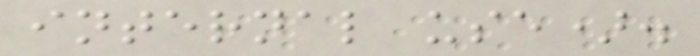internal use).
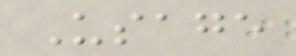Usage
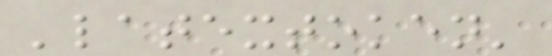'latextoken'
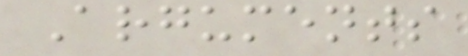Arguments
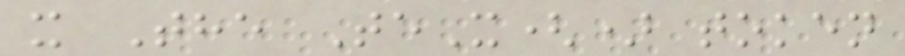x The TeX() token
